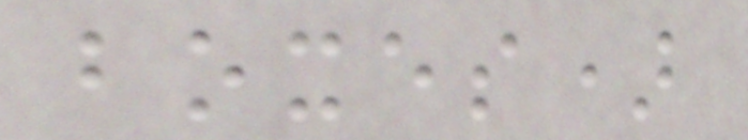boxes)
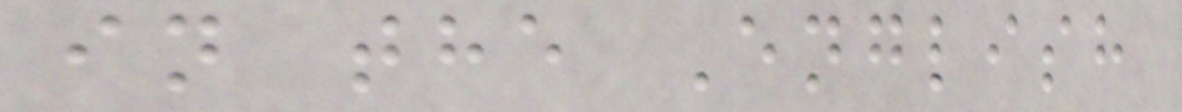in the English
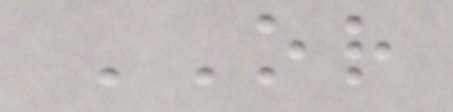OR
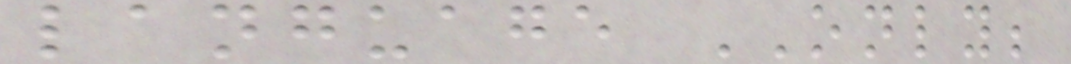language ONLY;
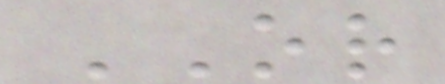OR
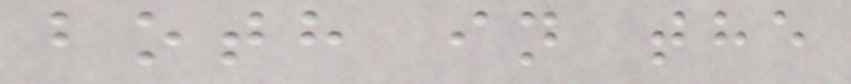both in the
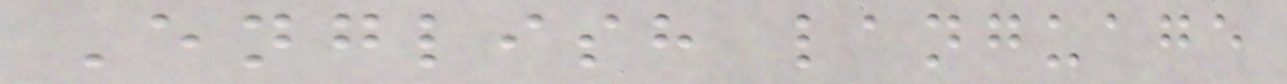English language
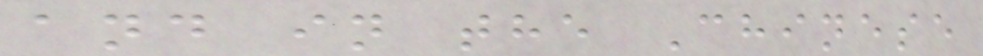and in the Chinese
